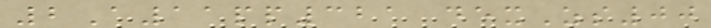2A11pp321 dexZs00
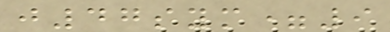j47sym=9
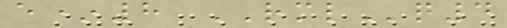e*8 RMLq4
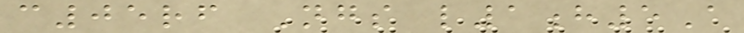c05rf Ngs l1h5A
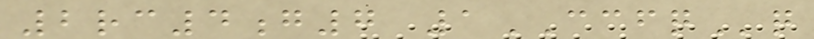2rc4g7 1CCFQq
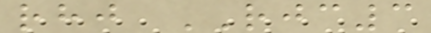rhj RJC3
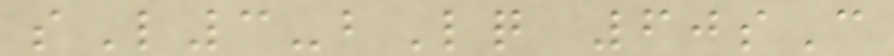sL3-bLq 60sC
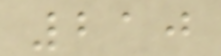210
